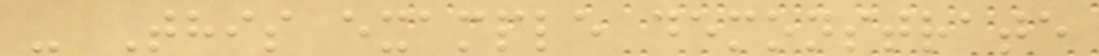- This example demonstrate
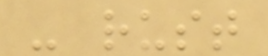- rust
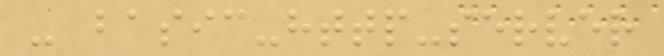- basic-http-server
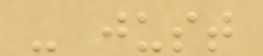- just
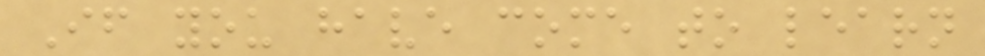If you have come to learn
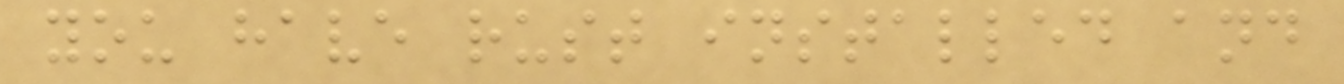you have rust installed and
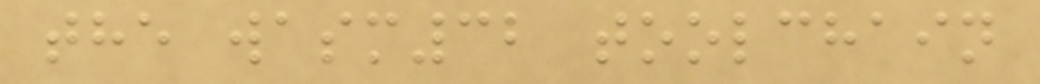the wasm32 toolchain
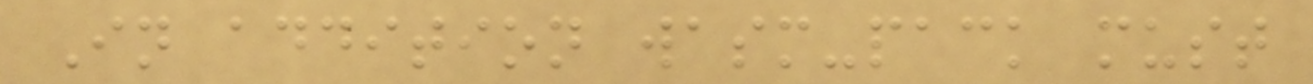In addition wasm-pack must
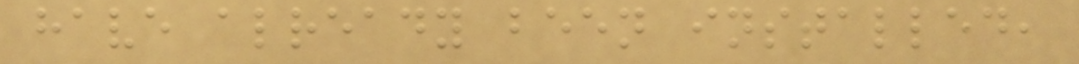have already been installed,
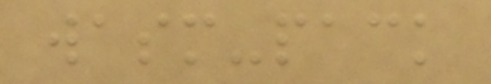wasm-pack
